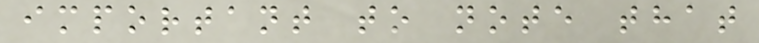important to note that
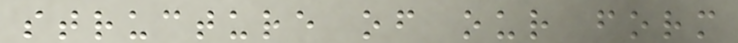structure of our form
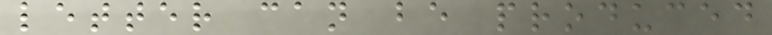letter can be produced
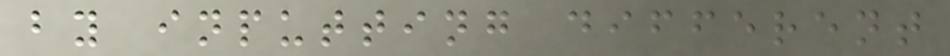by inputting different
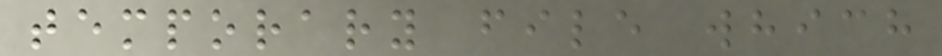temporary file which
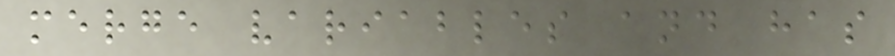merge variables and has
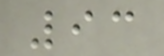93
